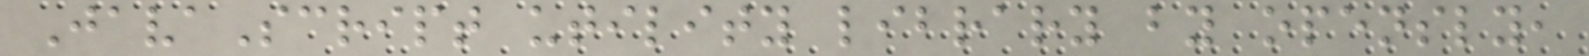JavaScript utility library by opensly,
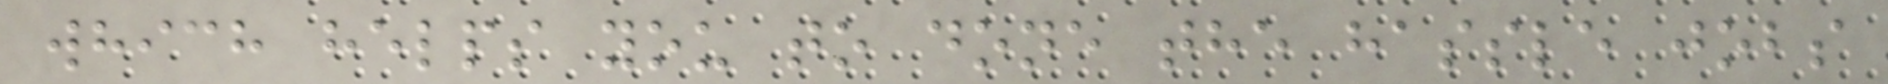which helps you to done the hassle jobs
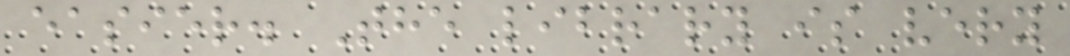easier. The library is very
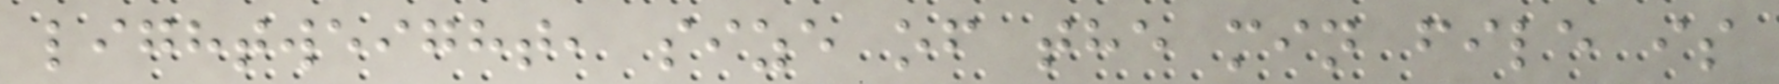lightweight, size of the min file is
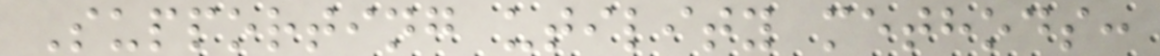Supporting utility methods:
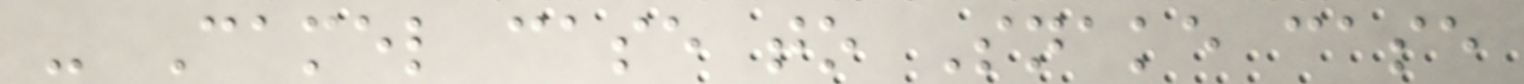- Camel case to Snake case
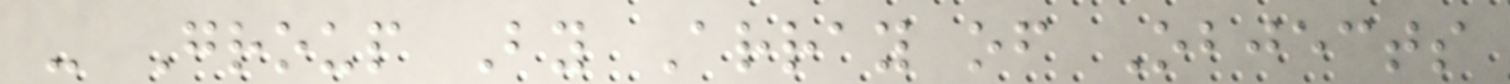- Group By Array of Objects
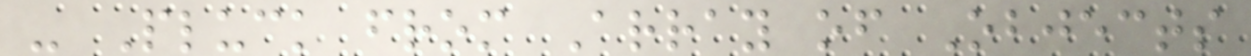- Pluck from Array of Objects
